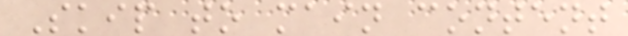Skip to main content
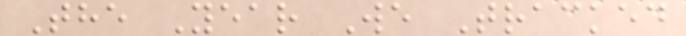The Year We Tracked
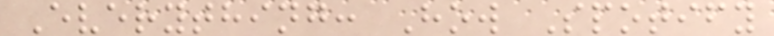Everything: How Spotify
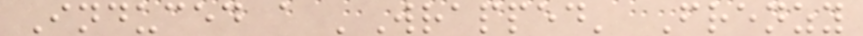Induced a 'Wrapped' Frenzy
